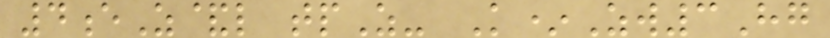4eZ&l tpZ- K*Zw3Hg
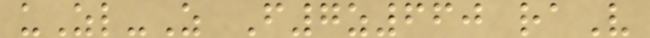uZl-Z F7z660 raV
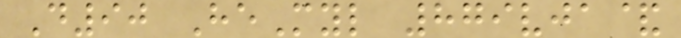D90 HeMyl 879vja&
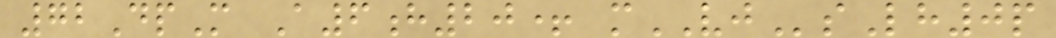72DpM A6h20+ mVJsLh0p
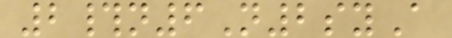2#n6N2syA
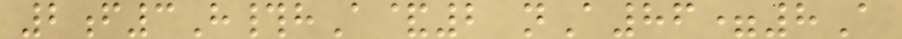2f3H#hA&2 nA86=8A
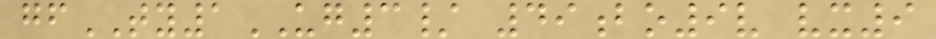gfTY1UG3/ 49bo9v vx9
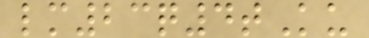lm23q4tKu
